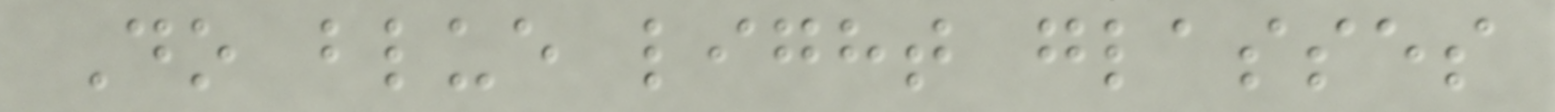Do blue light glasses
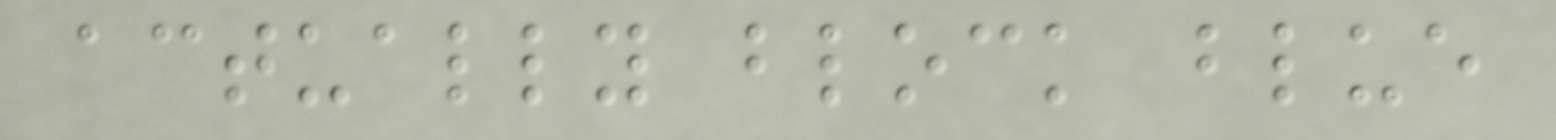actually block blue
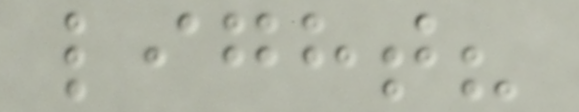light?
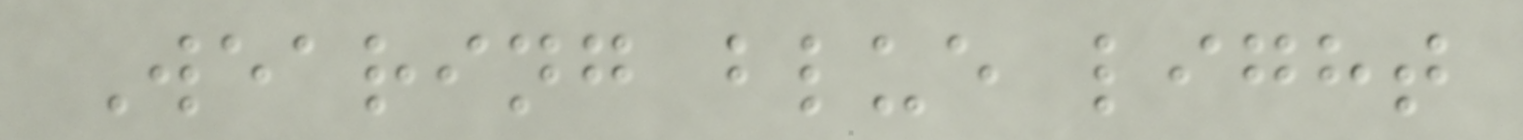Wearing blue light
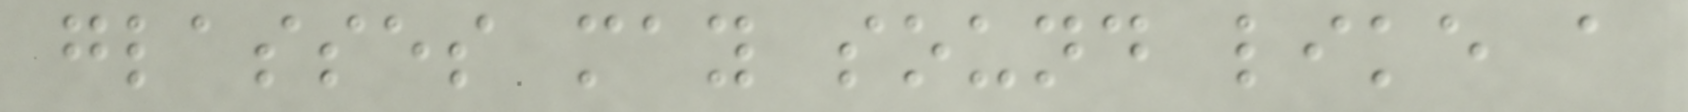glasses may sound like a
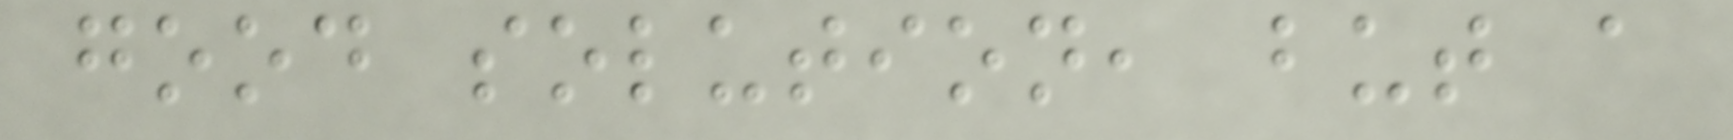good solution, but a
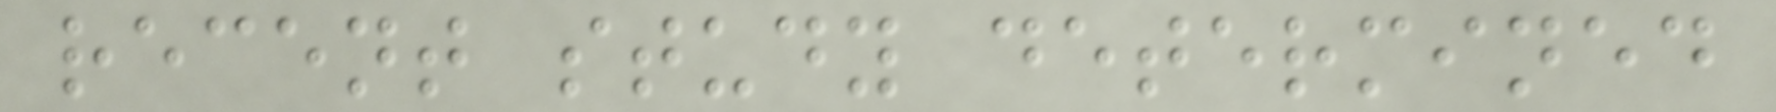recent study determined
